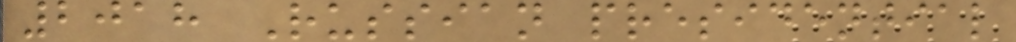2018 Russian presidential
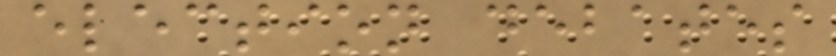election debates
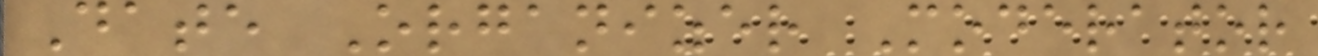Date Organizer Moderator
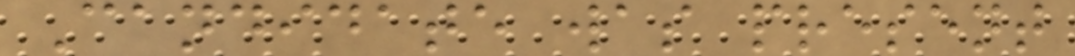Candidate was present
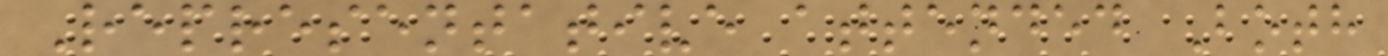Representative attended Both
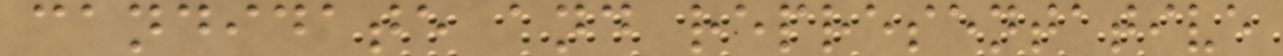candidate and representative
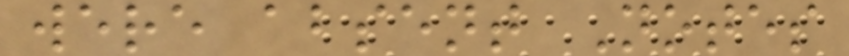were absent Notes
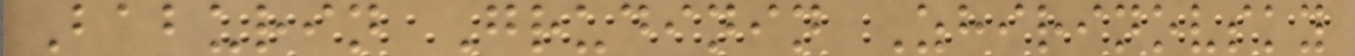Baburin Grudinin Zhirinovsky
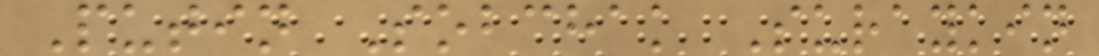Putin Sobchak Suraykin
